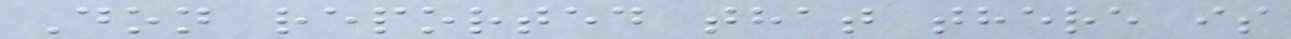Don reported that there is
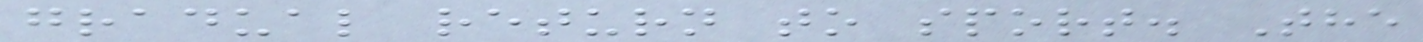gradual return to sport. The
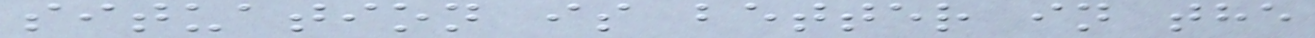situation is better in the
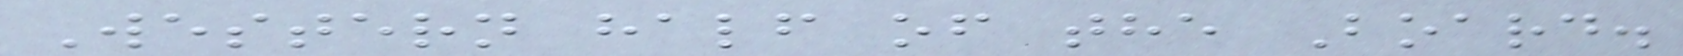Western half of the Board.
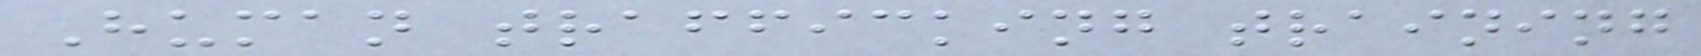Human trafficking training
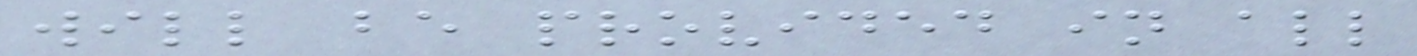will be provided in all
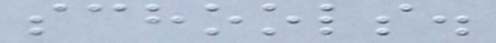schools.
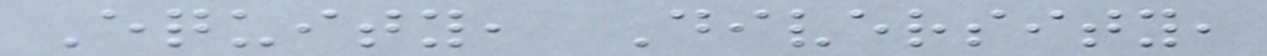Equity, Diversity,
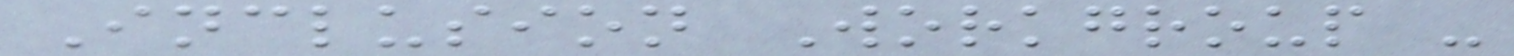Inclusion Workgroup -
